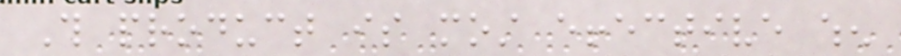This product is most effective when
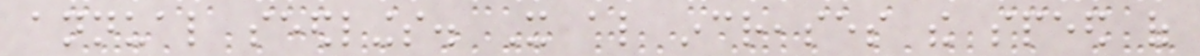annual seedlings. It also increases the speed of
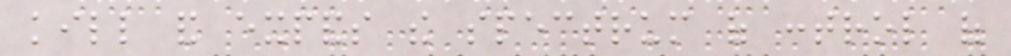kill and expands the spectrum of control of
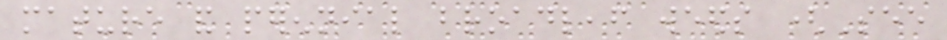mature and perennial broadleaf weeds (See
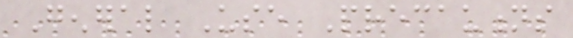General Use Precautions
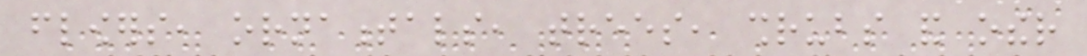flowers, ornamentals, trees, shrubs and other
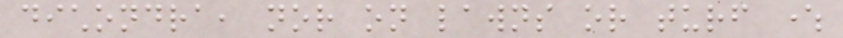dichondra, nor on lawns or turf where
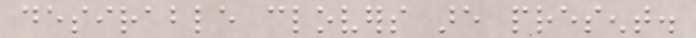desirable clovers are present.
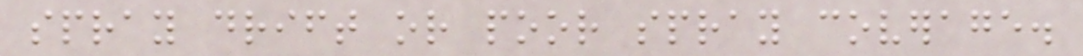spray drift or poor spray coverage.
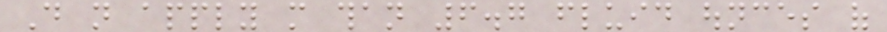Do not apply more than 6.7 fluid ounces of
